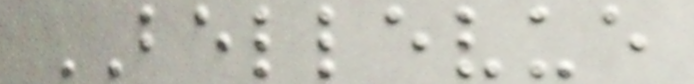BELLEVUE
